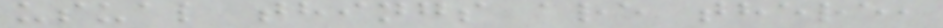usual things are there,
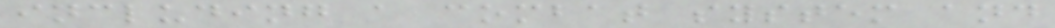including a combat system and
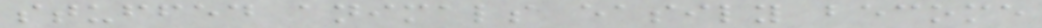stuffed animals easily become
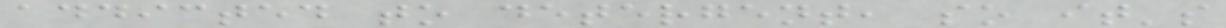addicted to detergent, so it's
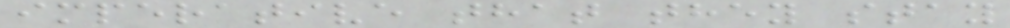imperative that they stay
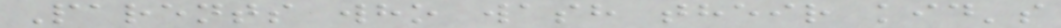Parents who wash their kid's
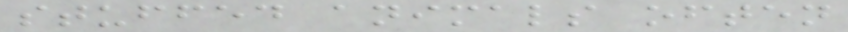stuffed animals often
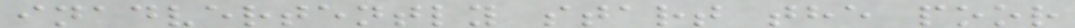inadvertently start the poor
